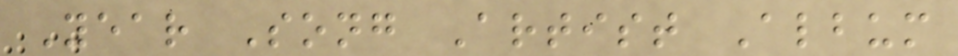Year Song Artist Album
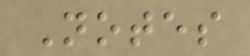Notes
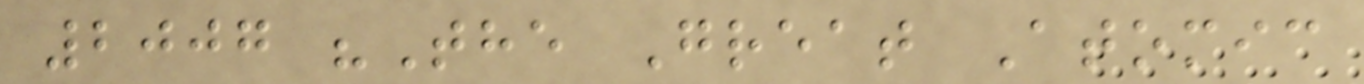2007 "The Great Atomic
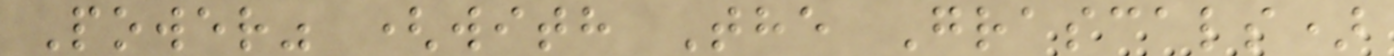Power" (with The Grascals)
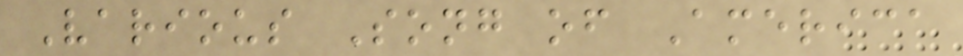Various Song of America
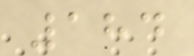184
